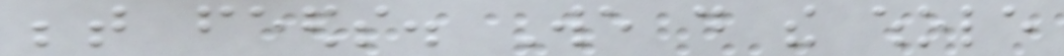between feeds. We do the whole
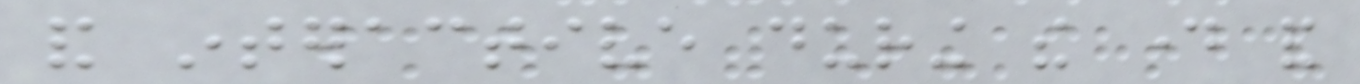and interactive during the day and
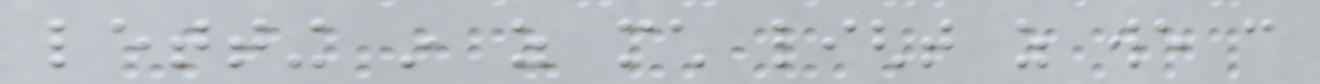letting in as much light as we can
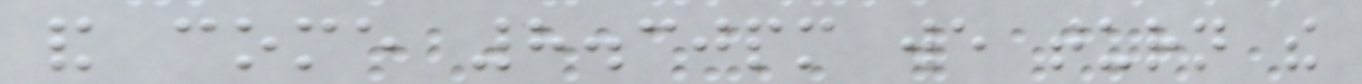and come 8.30pm we turn the
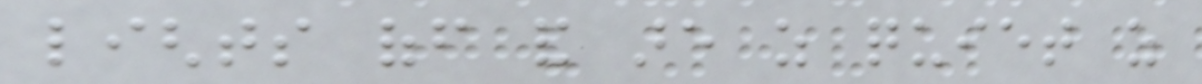lights off and are as quiet as
